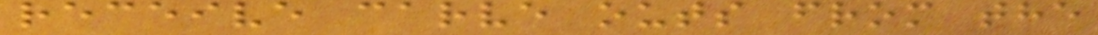receive carve outs from the
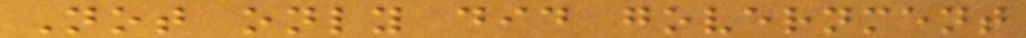Not only did government
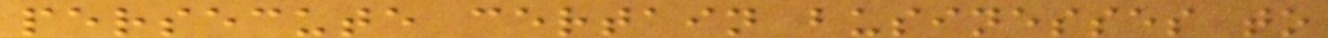persecute certain businesses to
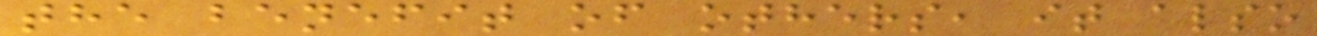the benefit of others, it also
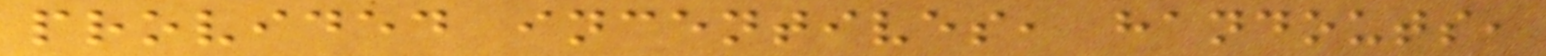provided incentives, handouts,
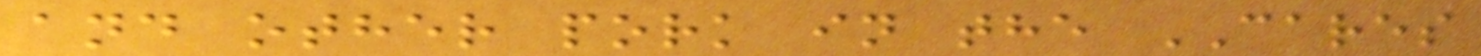and other pork in the CARES
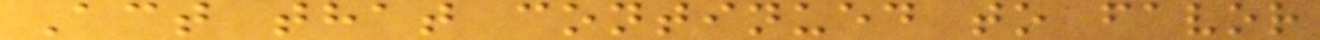Act that continued to favor
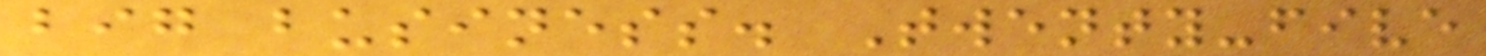big business. Twenty-five
